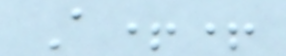A++
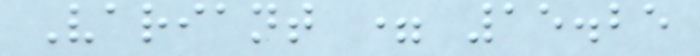Variant = 15.25
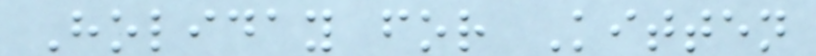Holiday for Kitten
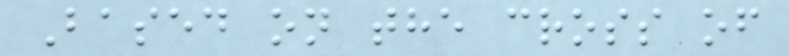Based on the cross of
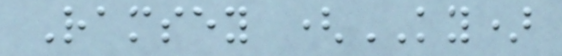Ramsey (KY)
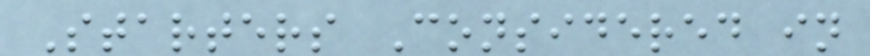Starters Considered in
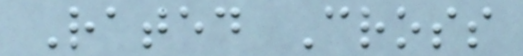Rated Cross
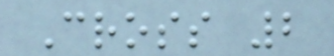Cross 2
